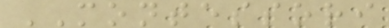MONTESSORI
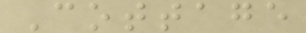Cottage
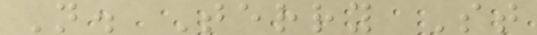N. Terry St
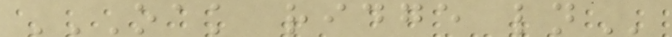OAK RIDGE LN
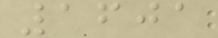1601
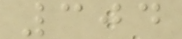304
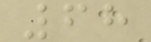68
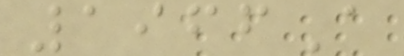1966A
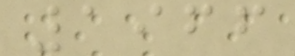1966
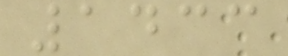1433
